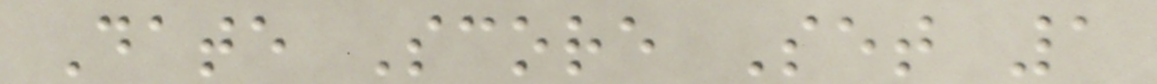Date Score Set 1
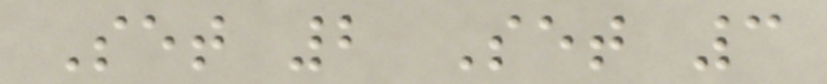Set 2 Set 3
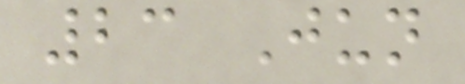23 Jun
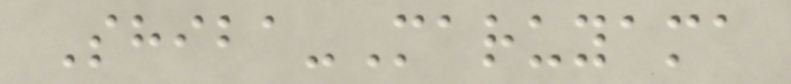Shiba-Maruyama
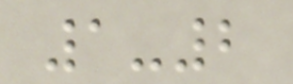1-2
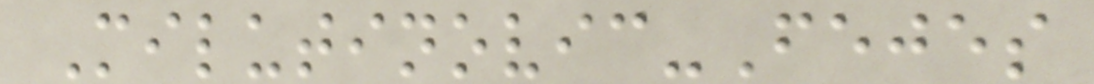Milutinovic-Fejes
